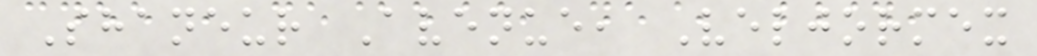Shaneur Avenue, Veljormex
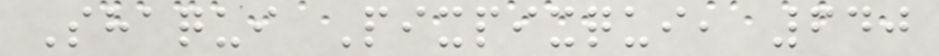Shaqui Pixpixqui, 640
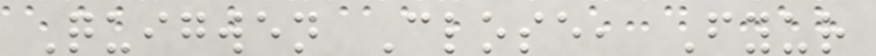Quigwen Close, Fyur
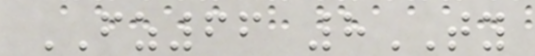FZ66 8TY
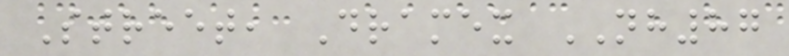Street, Dramex NH87
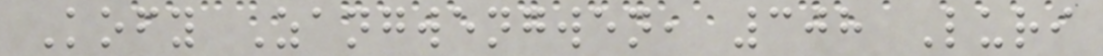Kofy Zangwengwen, 308 Luri
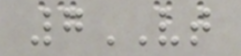7VT
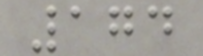174
